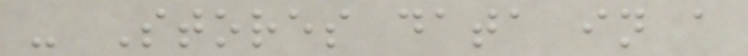- Stores data in a
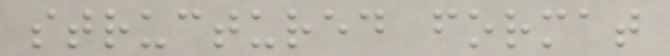structured format
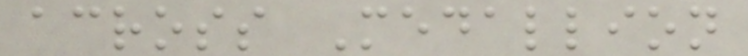across Medallion
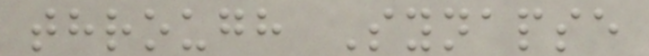through Synapse
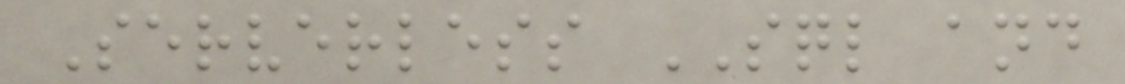Serverless SQL and
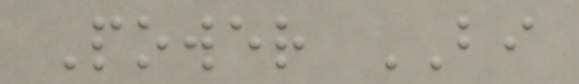Power BI
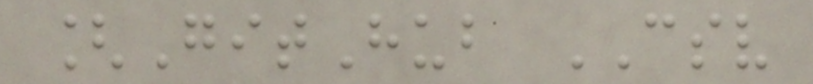[GitHub CSV
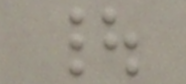|
